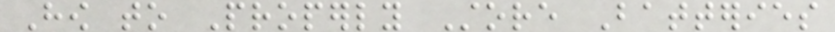How to Properly Store Batteries
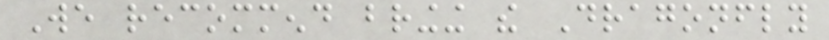We recommend bringing the Dragonfly
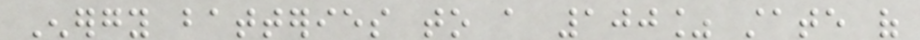Energy batteries to a 100% state of
